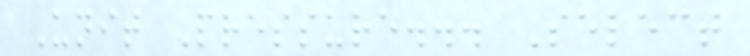Unit Pressure... Select
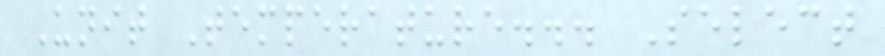Unit Temperature... Select
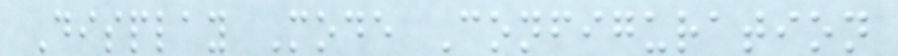Display Mode Configuration
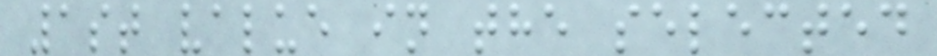1st value in the selected
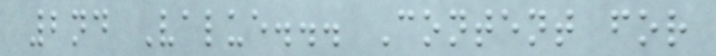2nd Value... Content for
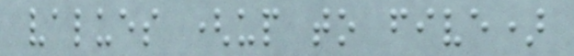values (up to five)
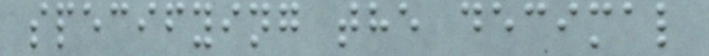specifying the decimal
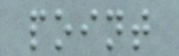point
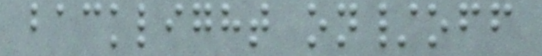backlight on/off
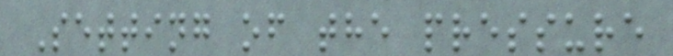Setting of the pressure
